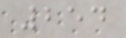254
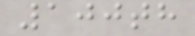100th
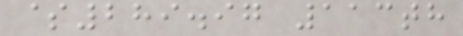$289.97 113th
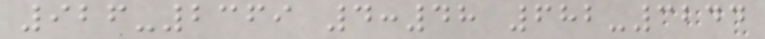926-2369 4:48 682-3244
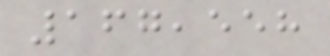167,558
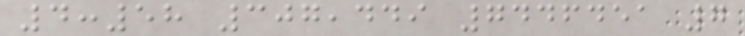4:58 307,449 7446451 7
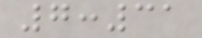7:31
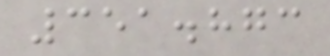351.873
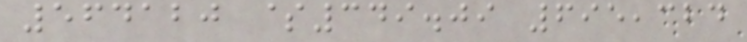564120 $349.09 695,324
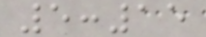5:15
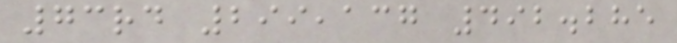73rd 299,137 492.285
